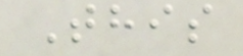This
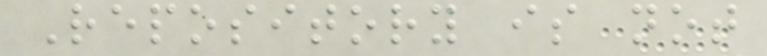Repository is not
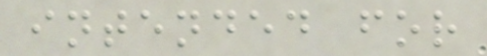intended for
